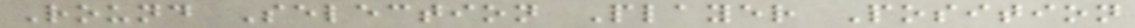Round Selection Player Position
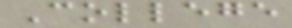College
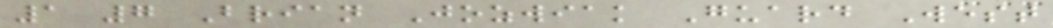1 7 Brian Jozwiak Guard West
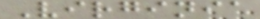Virginia
